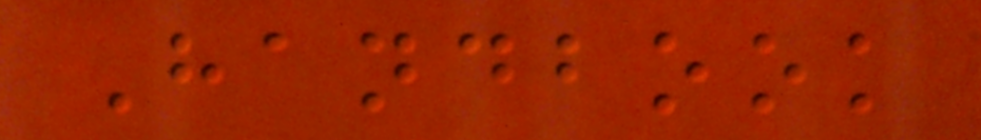Handbook
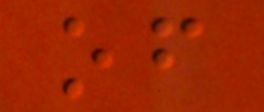of
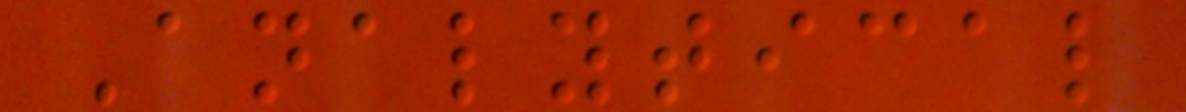Analytical
